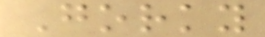Gorky
